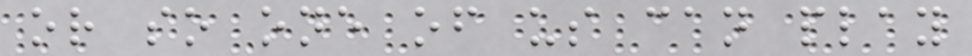or so one of us can play
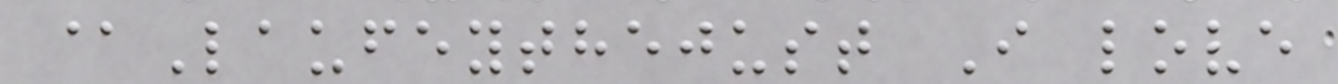@Laufeythejust I love
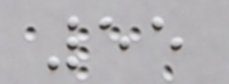55
